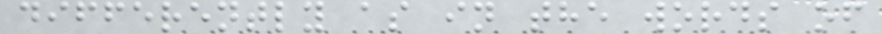differently as in the words of
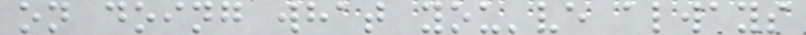on doing what you've always
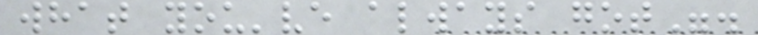what you've always got".
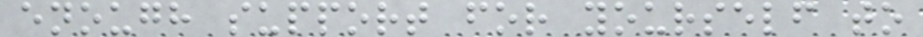enough support for yourself to
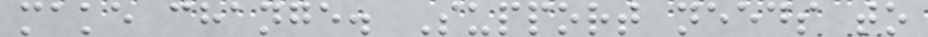make change. Support needs to
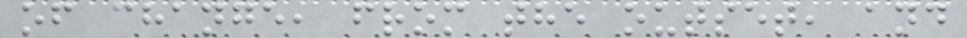of change, from the outset, and
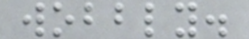wobbly.
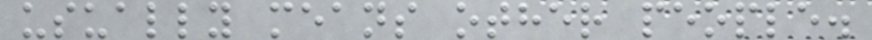usually means other people.
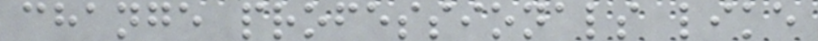change professionals like
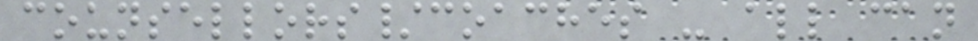counsellors/coaches - all can
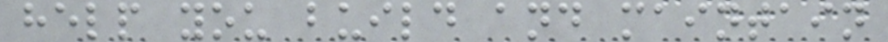help you build and maintain
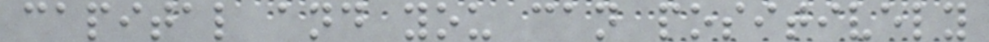capital and you can positively
